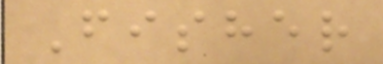Fisher
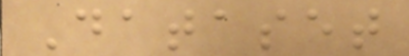Dataset
